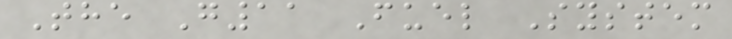The G11 Fuel System
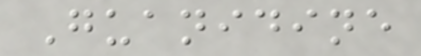Guanidine
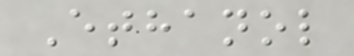Ethanol
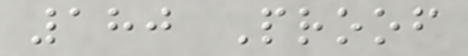180 Proof
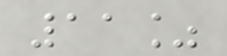11%
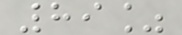89%
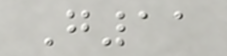G11
